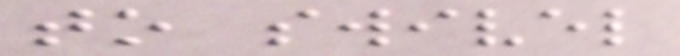to swivel
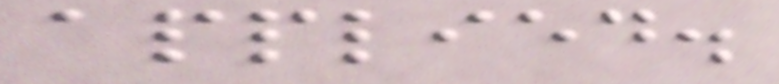applied.
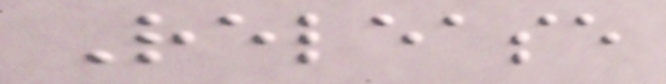Release
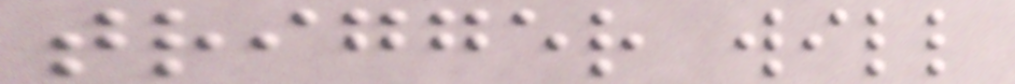trigger will
